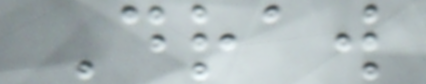Draw
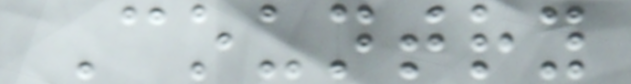Country
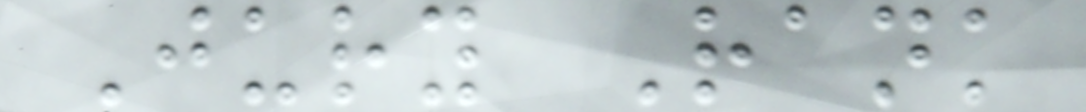Jury Rank
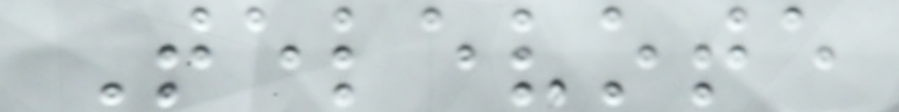Televote
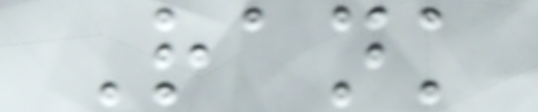Rank
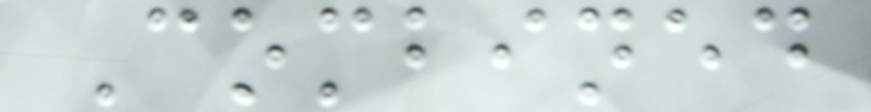Combined
